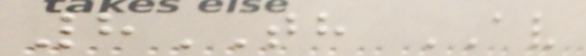8TH AV
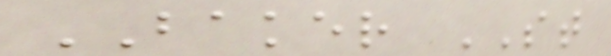BAKER ST
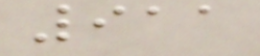911
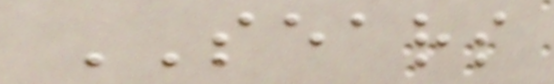SEARS
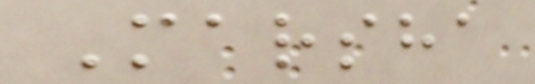Marsha
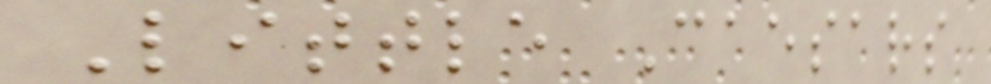Little Caesars
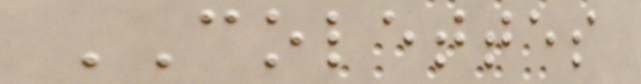COLETTES
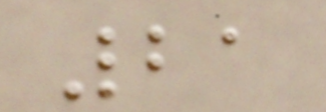21
